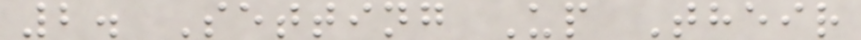2. Setting Up Their
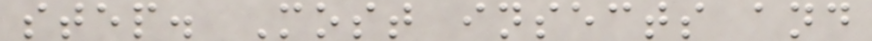step. Most insects and
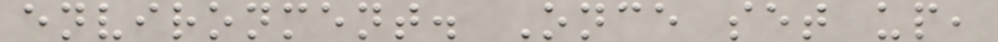environment. Once set up,
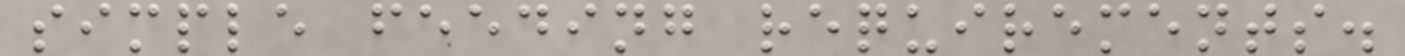simple feeding requirements.
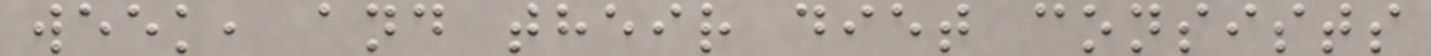week, and their diet consists
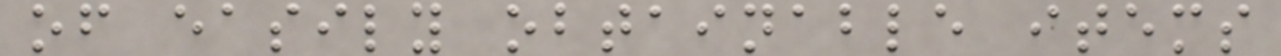of easily obtainable items
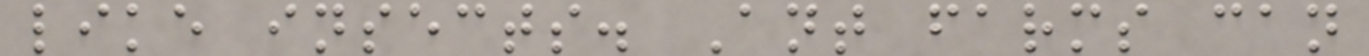like insects. Ant farms can
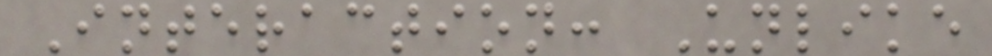Interaction: Unlike
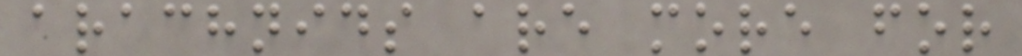arachnids are more for
